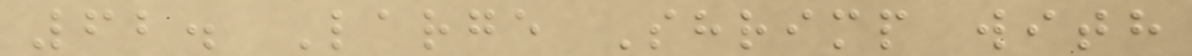62. Large Shrimp with
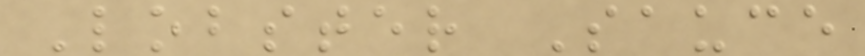Lobster Sauce
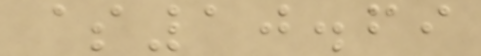$10.69
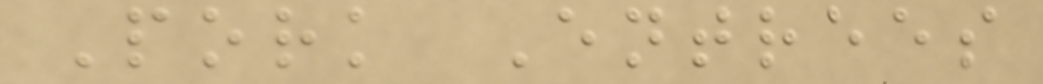Pork Entrees
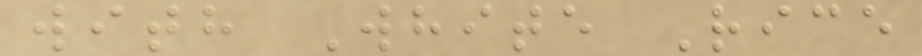with White Rice
